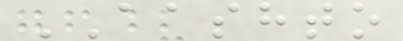AASHTO
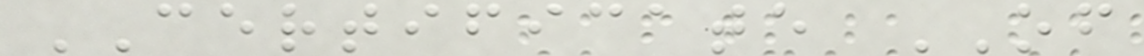CERTIFICATE OF
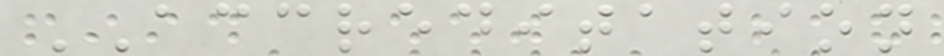ACCREDITATION
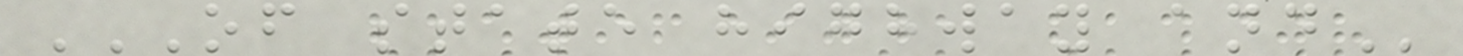OF STATE HIGHWAY AND
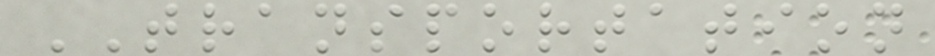TRANSPORTATION
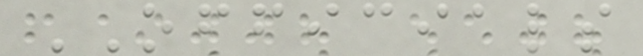OFFICIALS
